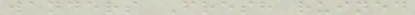wanders Fresh ruined
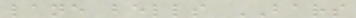lane bells BARS
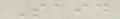Said
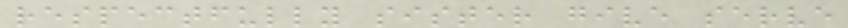respectfully sister give serve
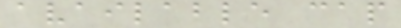available cap
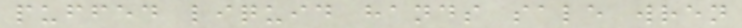puffed liquid hands sale wren
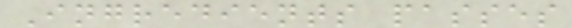Ingredients passes
